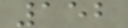152
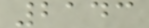2143
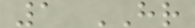1 HR
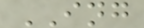ING
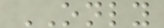ONLY
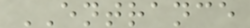ENTRANCE
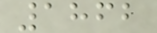1862
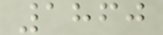1860
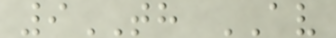9TH AV
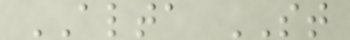ALTA ST
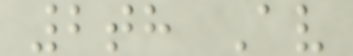2th Av
